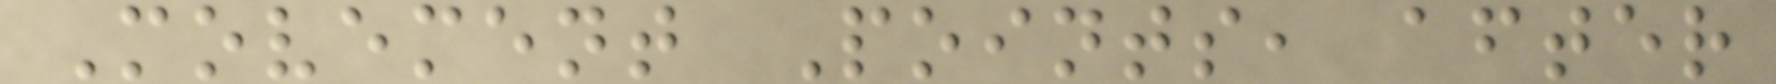Movement Points, after
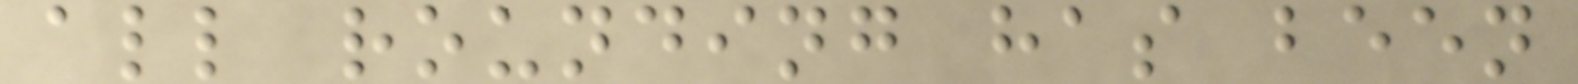all rounding has been
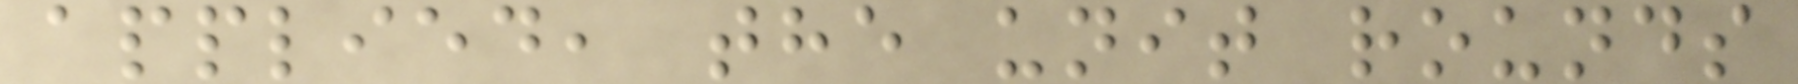applied, the unit rounds
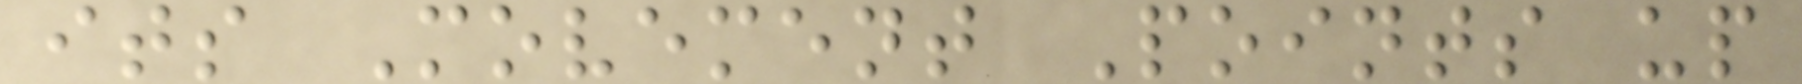its Movement Points up
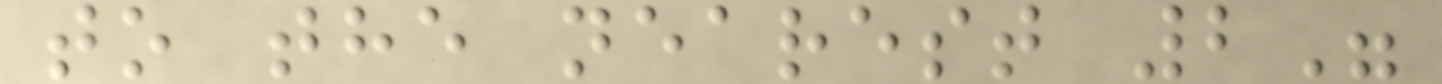to the nearest 2"
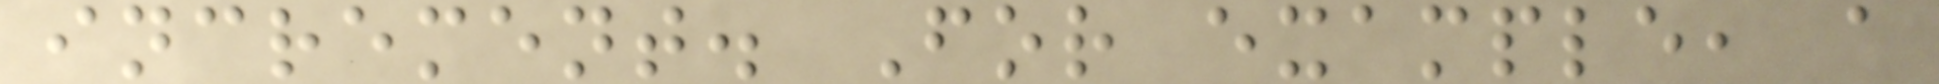increment. For example, a
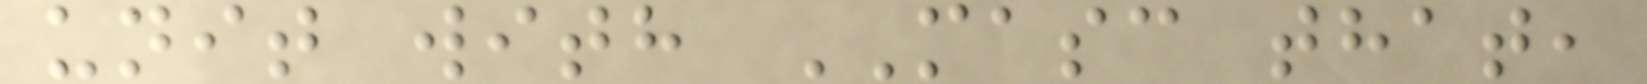unit with MASC that,
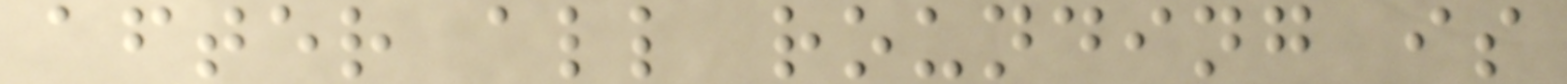after all rounding is
